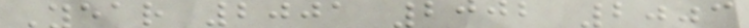Year 2001 2002 2003
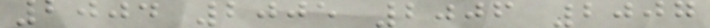2004 2005 2006 2007
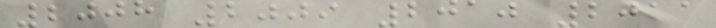2008 2009 2010 2011
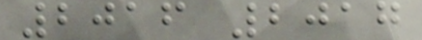2016 2017
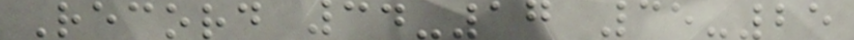Record 34-17 35-25
